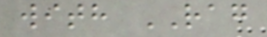with RAG
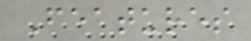Features
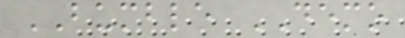BUMBLE DEMO
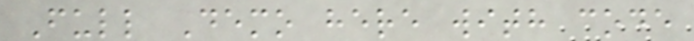Full Demo here with code
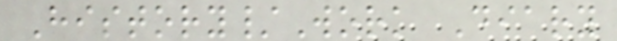History/Work Diary
